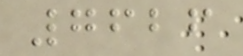7626
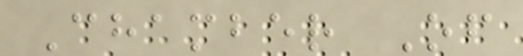Chamber Of
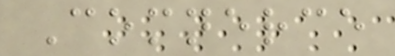Comnerce
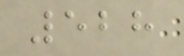528
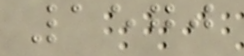1570
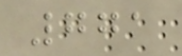771
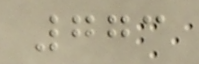773
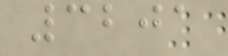3201
